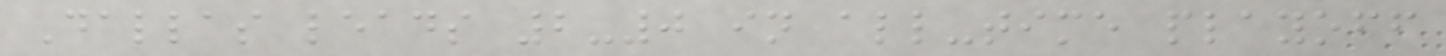Dallas leads 2-0 in all-time playoff
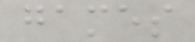games
